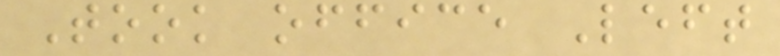Took office Left
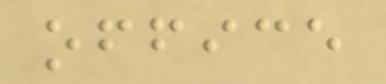office
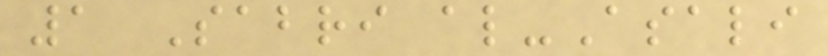1 Sabri al-Asali
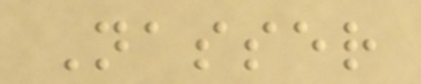Nasser
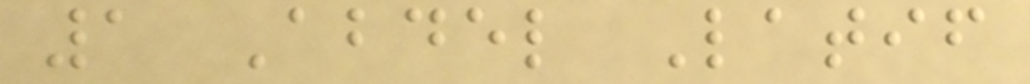1 Abdel Latif
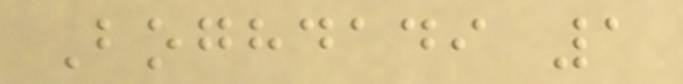Boghdadi 1
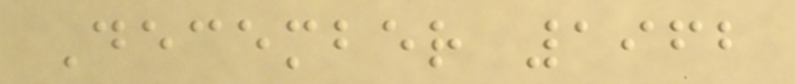December 1962
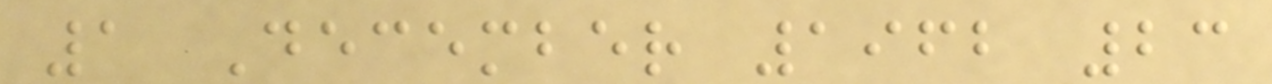1 December 1962 23
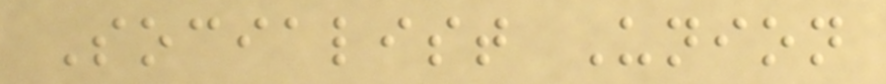Socialist Union
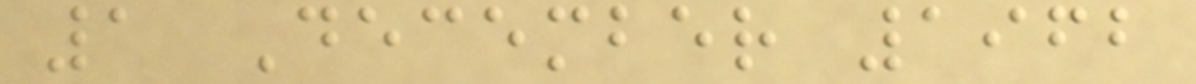1 December 1962
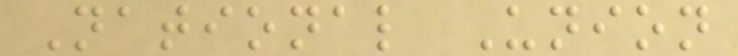National Union
